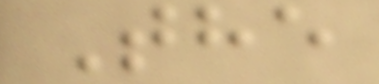The
